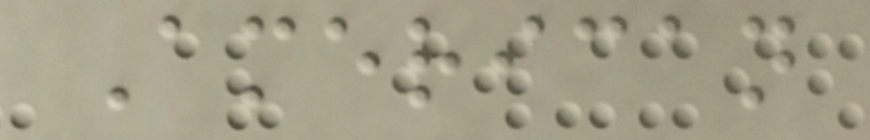American
